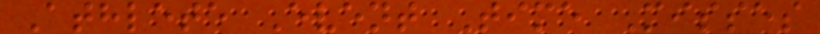Athlete Event Time Misses
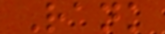Rank
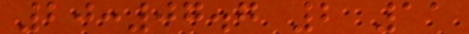20:07.7 2 11
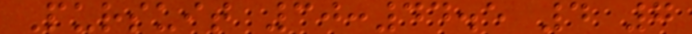Pursuit 30:44.5 4 7
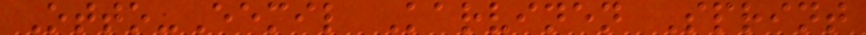Otto-Eemil Karvinen Sprint
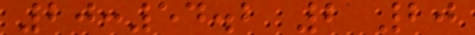20:54.2 2 20
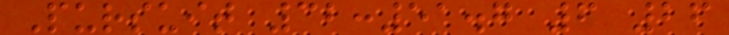Pursuit 32:51.7 6 26
